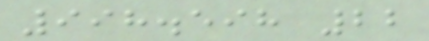998.598 22
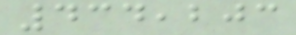434,203
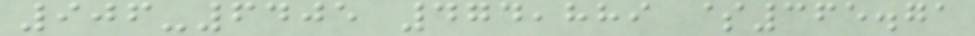906-6405 474,889 $365.71
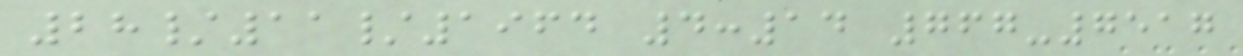28/11/1964 4:14 767-7517
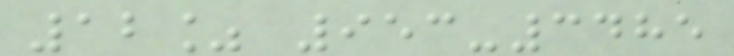12% 953-3485
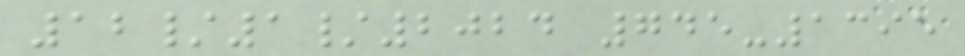12/1/2024 745-1395
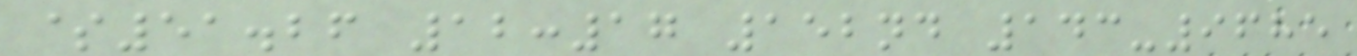$51.26 12:17 152nd 143-9685
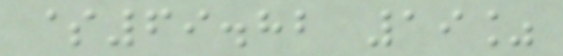$69.82 19%
